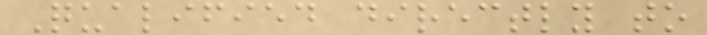Qualified directly to
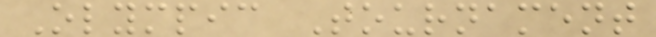Olympic Tournament
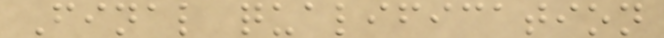Final qualification
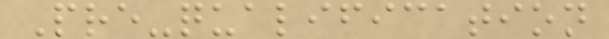Pre-qualification
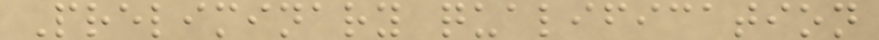Preliminary qualification
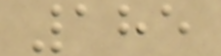185
